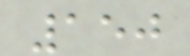150
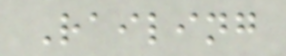Railing
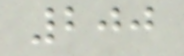200
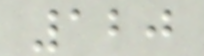120
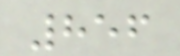856
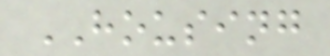HOUSING
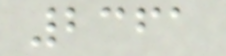2361
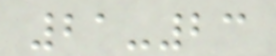21-23
